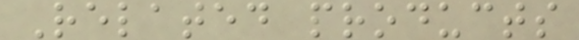Related products
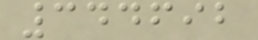344692
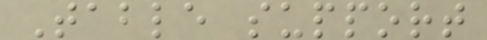Table support
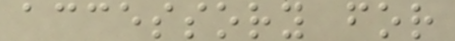accessory for
